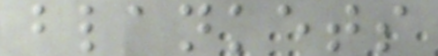blankets
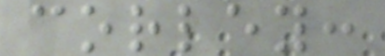corley:
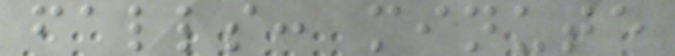falls: minute
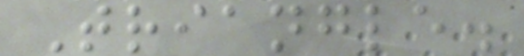Triangle.
